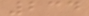234
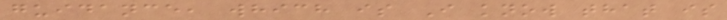guidance, which is I know that is
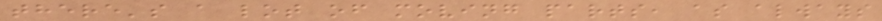there's a lot of moving parts, as always
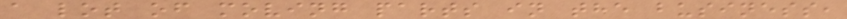a lot of moving parts in the business,
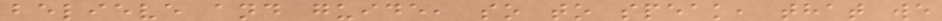believe and guide, so to speak, that we
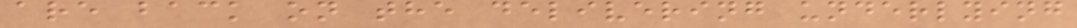are back on the delivering underlying
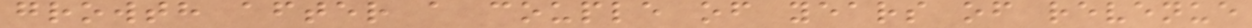growth after a couple of years of revenue
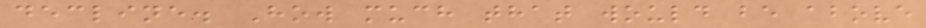decline. How much that would be above
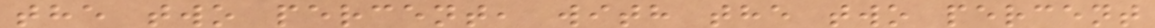the two percent, with the two percent
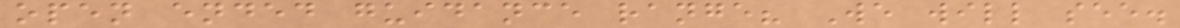open ended guidance range? We will see.
